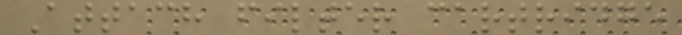Attach filter cartridge
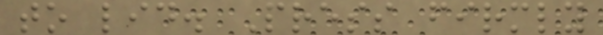to lid. Press firmly
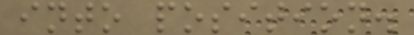into position.
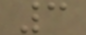3
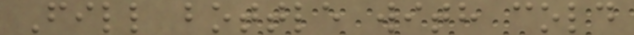Fill bottle with cold
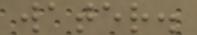water.
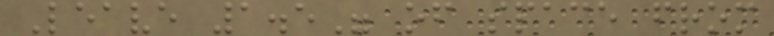Leave 1.5" of space from
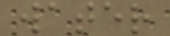water
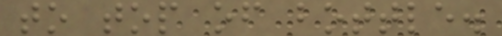to top of bottle.
